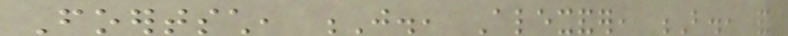Foertsch, J., Alexander, B., and
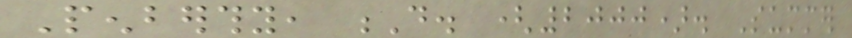Penberthy, D. (2000). Summer
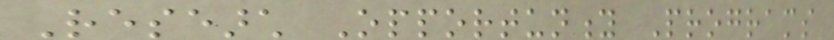Research Opportunity Programs
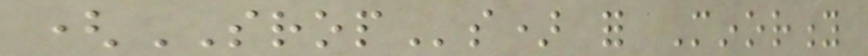(SROPs) for Minority
